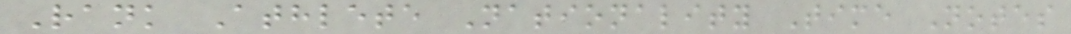Rank Athlete Nationality Time Notes
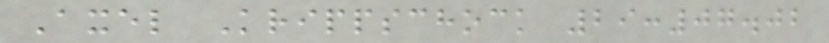Axel Krippschock 29:07.02
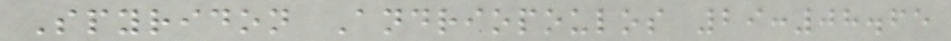Spyridon Andriopoulos 29:08.65
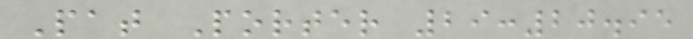Pat Porter 29:20.95
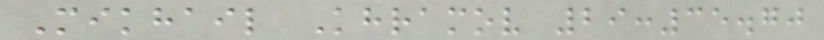Mikhail Khramov 29:35.70
